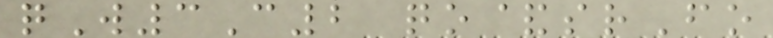qW3C2 qo&srFo
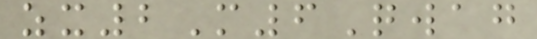zx2M6Qwag
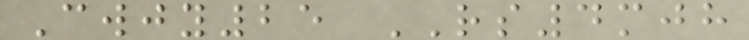Cwjy25 RS4mjh
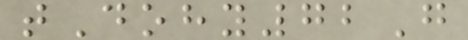tDohy72G
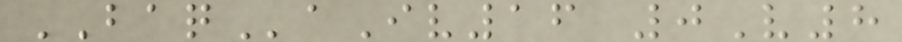BAQaIv16 0V8
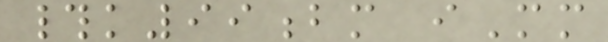#k99bm iMm
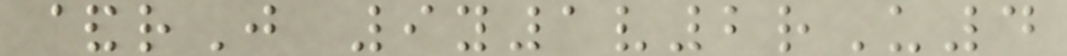&rJ 9y1v2rU4
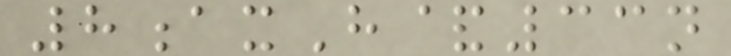8axH&33n
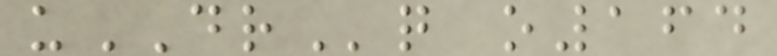uDRq o164
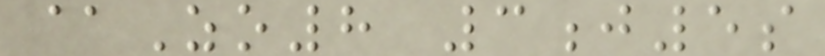@Zo8 3j5s
